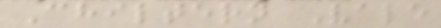Chiltern Vale
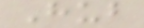Hub
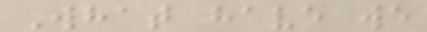What have we
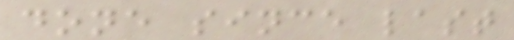done since last
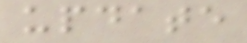update
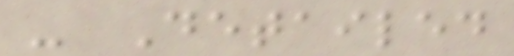- Detailed
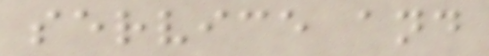service and
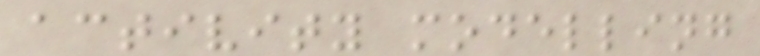activity modelling
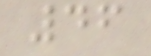46
